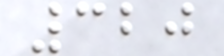320
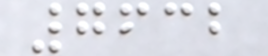7632
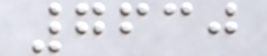7630
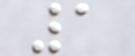1
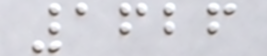1626
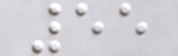55
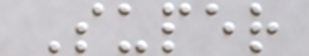Super
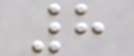8
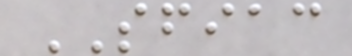SFIAC
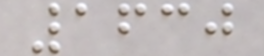1630
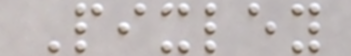Pixley
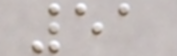51
